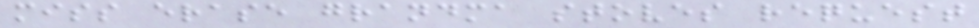miss erase grandma stoves request
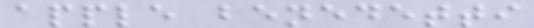apple benedetti
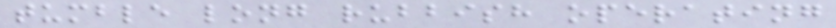tumble long rubbish operating
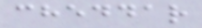cheddar
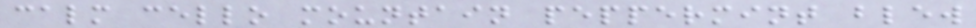calm cello mountain peppermint blew
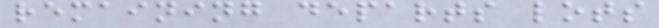remaining departs lots
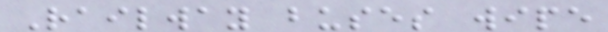Railway buses wipe
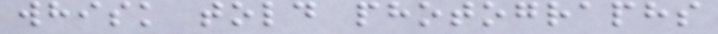whisk told photographs
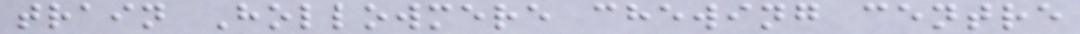train Hollowmere chewing centre
